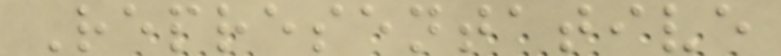Representative
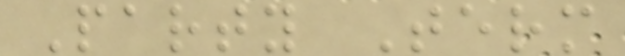Party Term
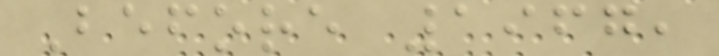Before 1967,
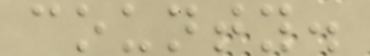county.
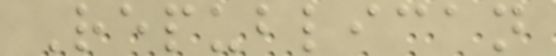Republican
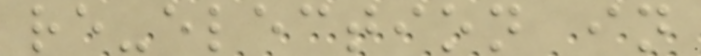re-election in
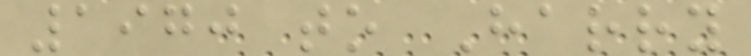1970 to Harry
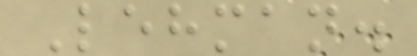Lehman.
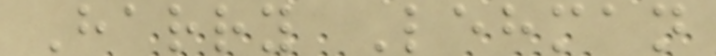Harry Lehman
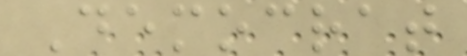Democrat
